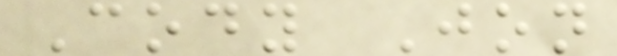Cody Jon
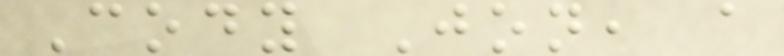Cody Jon, a
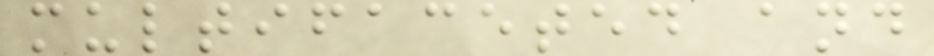multifaceted and
